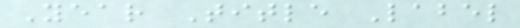Year Title Label
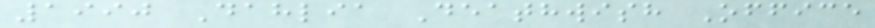1990 Dahlia Deathwish Office
